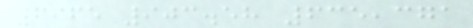6965 903.58 635,371
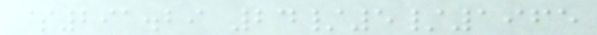$291.29 24/5/1965
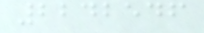2242546
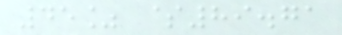45% $89.71
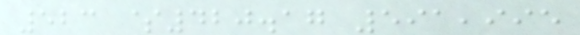523 $420.17 591,995
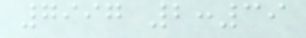7997 2:39
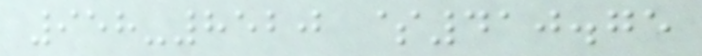958-8520 $410.75
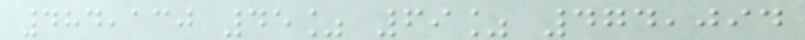484,130 45% 69% 474,094
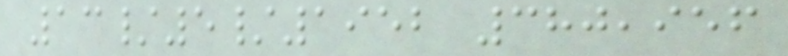13/5/1952 380,956
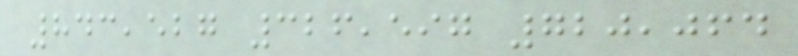843,527 326,597 720,064
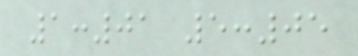1:01 5:05
